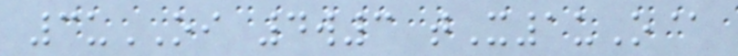3uOI 4w3 tX1uO@
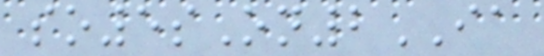so5sOn2IA
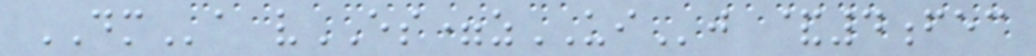DMa vES=zUIj &4fec
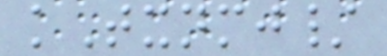kTxnmj/
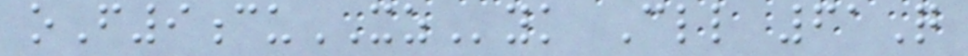oF9cuXZyk Cll 61Q
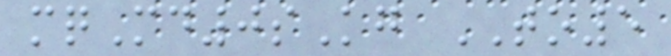mqMd0sKg TO5
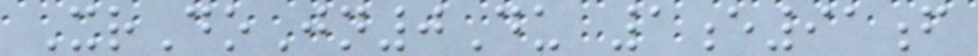XrDoJn0Du 1e91f
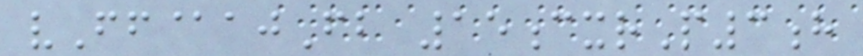vFf@ajFb 15cxrP3h
